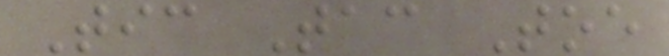Tic Tac Toe
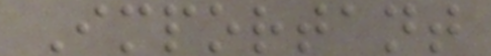Important
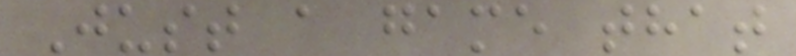Just a game that
